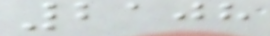2108
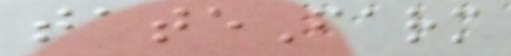tateFarm
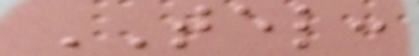TEL:
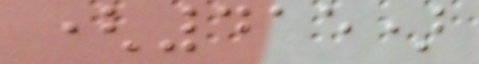(415)
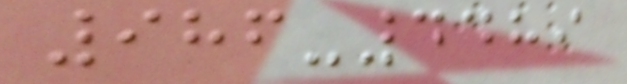986-4489
